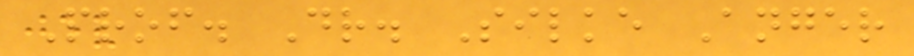Prof. Dr. Silke Anger
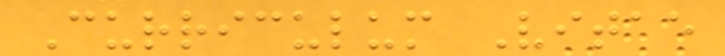Curriculum Vitae
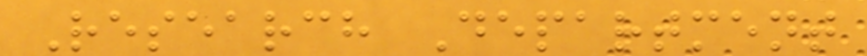Research Department
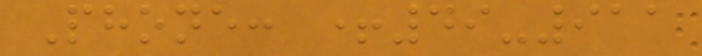Phone: +49-911
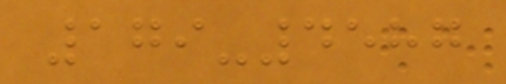179-4587
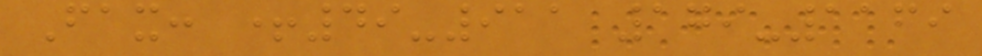Fax: +49-911 179-1169
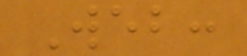Web:
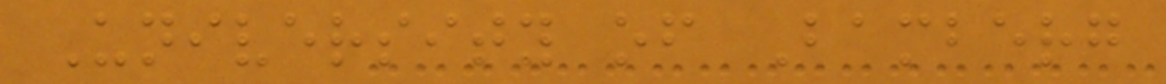University of Bamberg
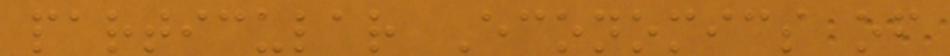particular Economics of
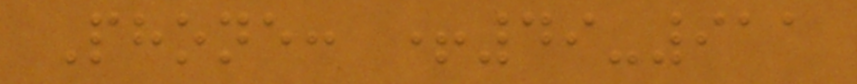Phone: +49-911
